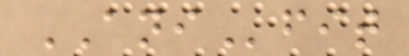ANIfit
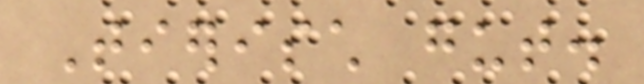Tierisch gut.
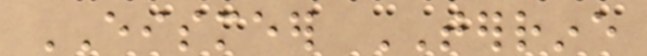EISMEER TERRINE
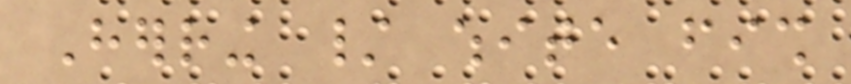Herring / white fish
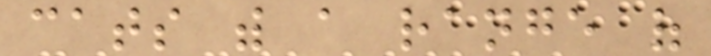cats with a range of
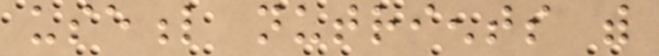useful nutrients with
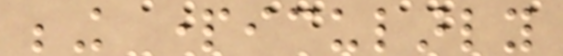being particularly
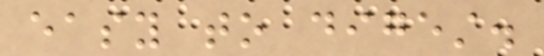easy to digest.
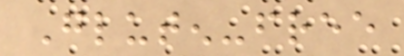Gluten-free
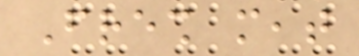Fresh meat
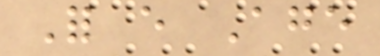For every Age
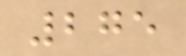275
